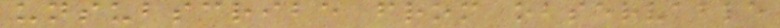unsubscribe from observable
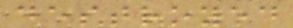destroyed
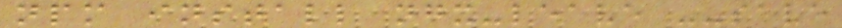npm install ngx-leave --save
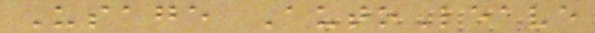Usage AutoLeave
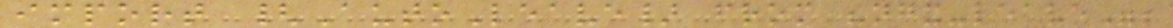import {AutoLeave} from "ngx-leave";
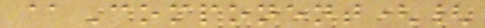@Component({
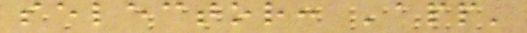selector: 'app'
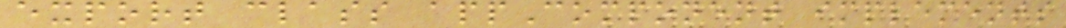export class appComponent implements
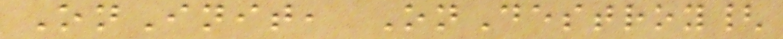OnInit, OnDestroy{
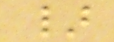}
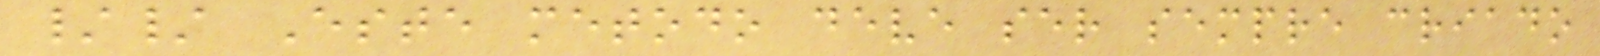// Este metodo deve ser sempre criado
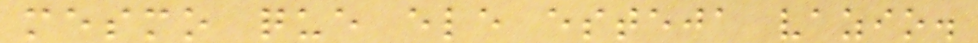mesmo que ele esteja vazio.
